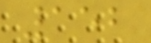152
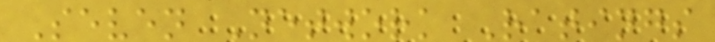Seven Network Ratings
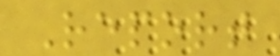Report
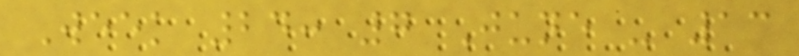Week 24: 7 June - 13
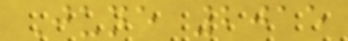June 2015
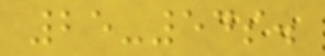25-54s.
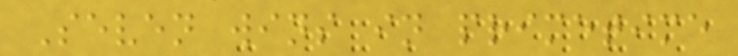Seven wins in primetime
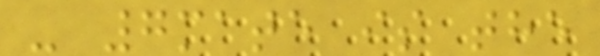- 7mate is the
